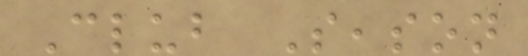Club Season
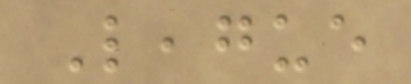League
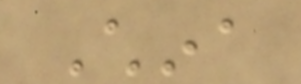China
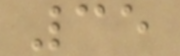35
